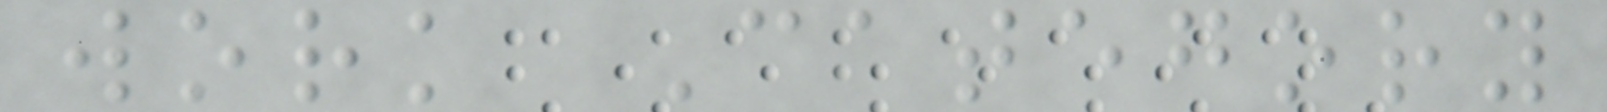work Category
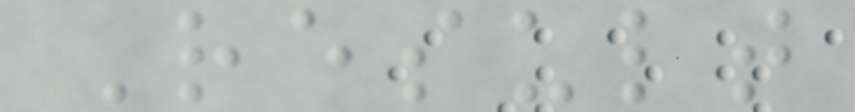Result
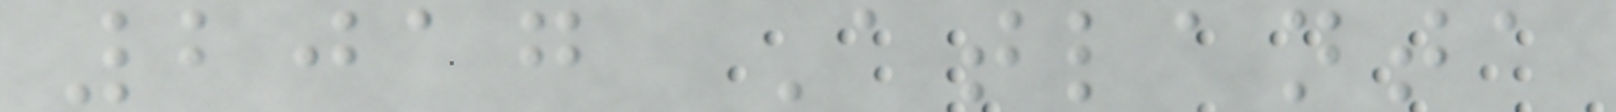2017 Atlanta
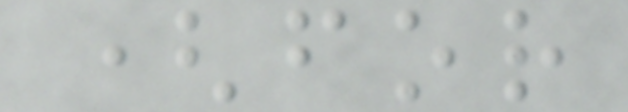(for
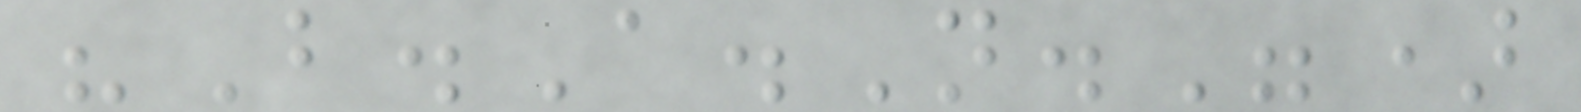"B.A.N.")
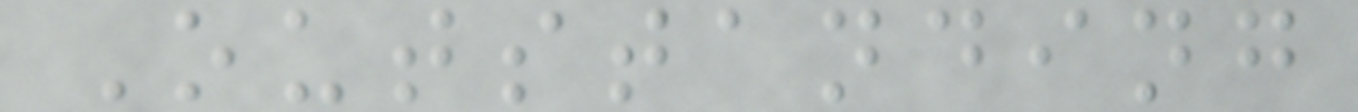Outstanding
